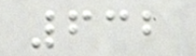632
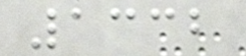1332
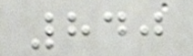840
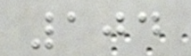104
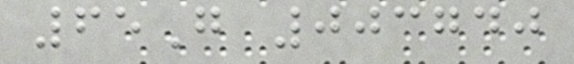65G 003740
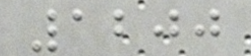1200
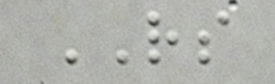RS
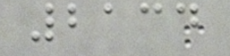2134
